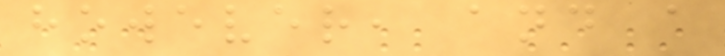however, and a
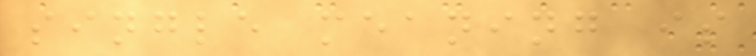single meaning is
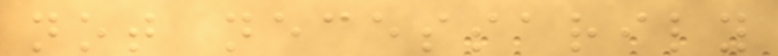not necessarily
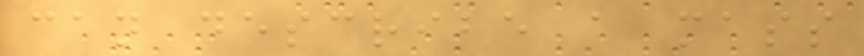can describe a mass
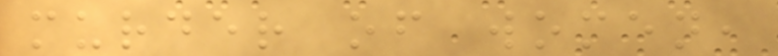murder of women,
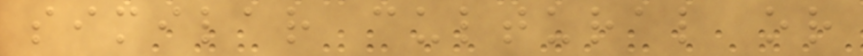similar cultural or
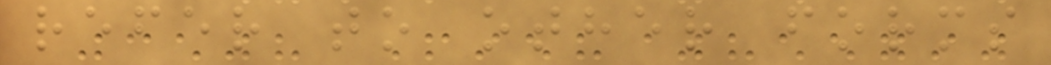refer to other forms
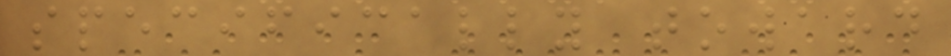specifically toward
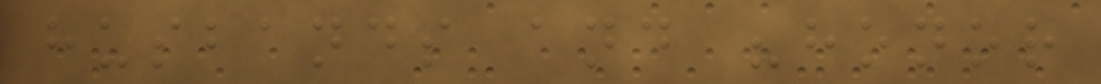husbands and "honor
